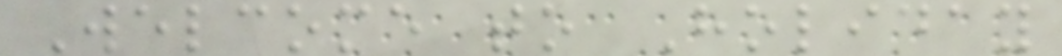Welcome to Holiday
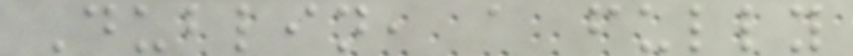Dublin, a fully
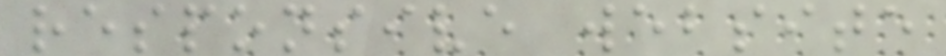responsive website
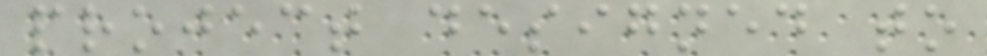project designed to
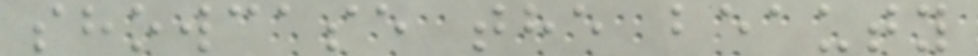showcase the beauty
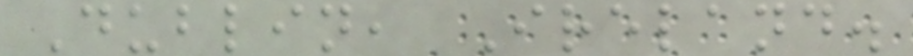Dublin, Ireland.
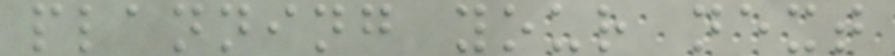planning your next
